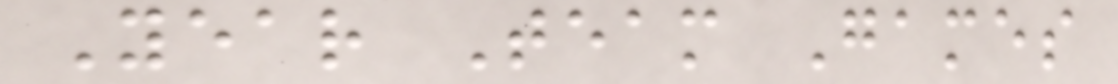Year Team Games
